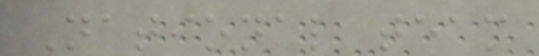National team
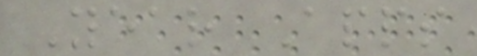Year Apps
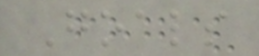Goals
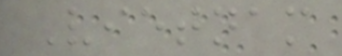Vietnam
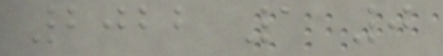2022 1 0
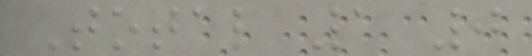Total 1 0
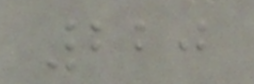220
